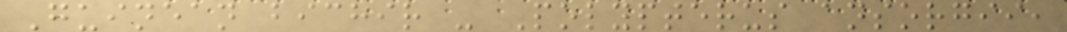Guinean bichir - Polypterus ansorgii,
